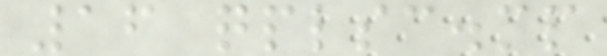16 qplsc.mp
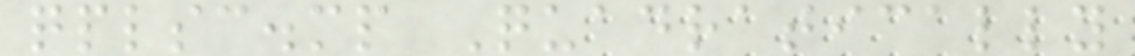qplsc.mp Quadratically
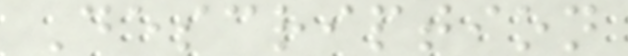Description
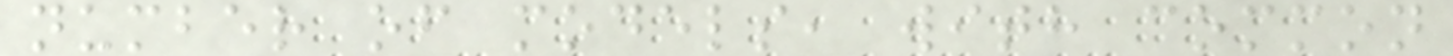number of models, with common
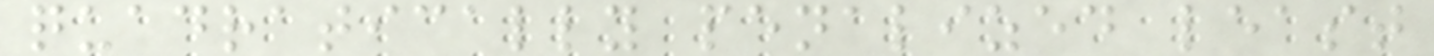quadratically penalized least
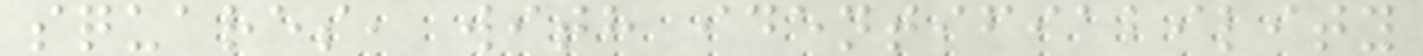squares, with identifiability
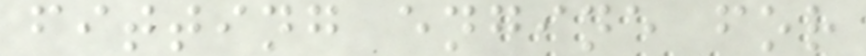fitting engine for
